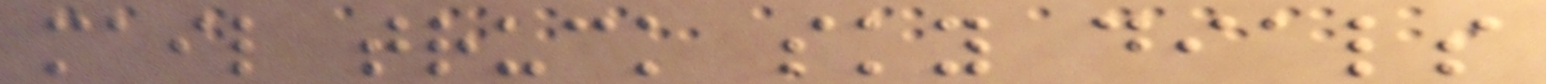mail truck sky dials
